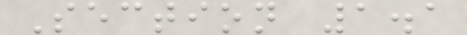Section 1.1
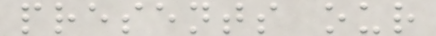presents our
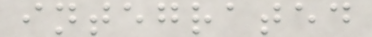integrated
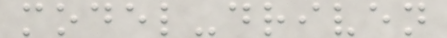model-driven
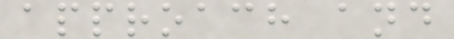approach and
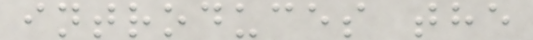introduces the
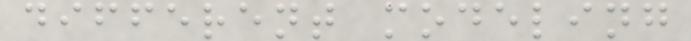different modeling
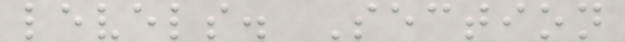levels. Section
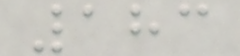183
